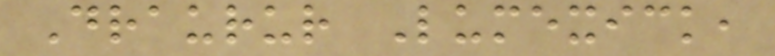Draurur Lumexick,
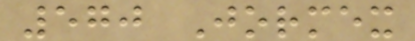570 Jormex
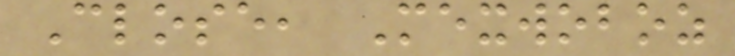Close, Mexwoboz
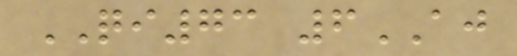QI73 6AJ
